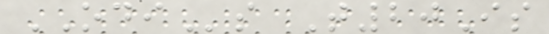ODIs T20Is
